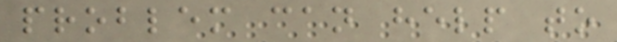problem can help to
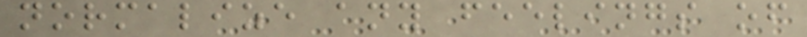normalize any feelings of
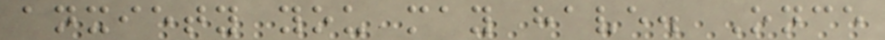anxiety you may have. Once
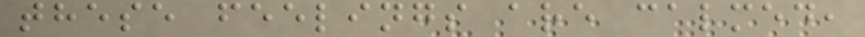these feelings are calmed,
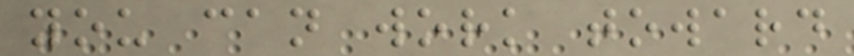you can work toward
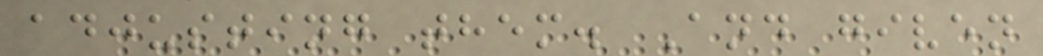adjusting them. And given
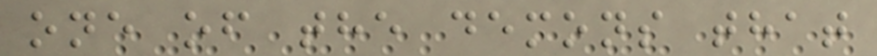one of the demons that
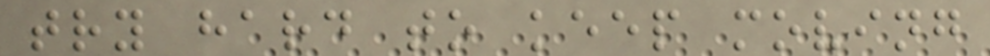try hard to keep moving
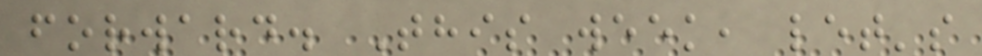forward. This week, let's
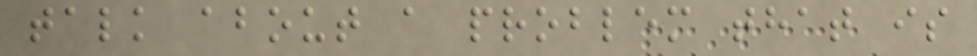talk about a problem that is
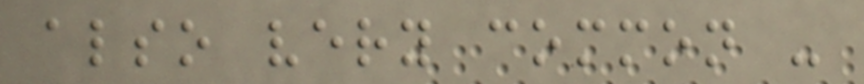also very common -
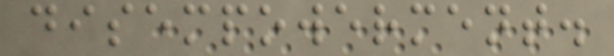disempowerment.
